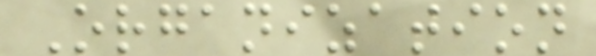Organization
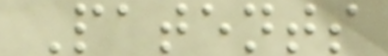Patents
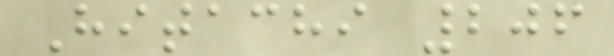Hitachi 206
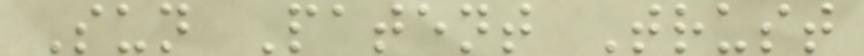Sun Patent Trust
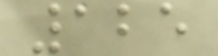125
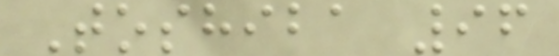Toshiba 96
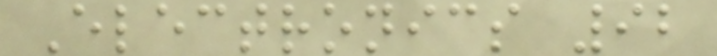Electronics 92
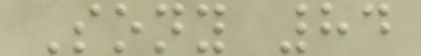Sony 84
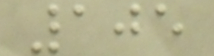105
